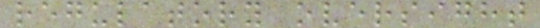regulatory oversight
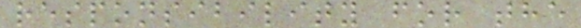responsibility for the
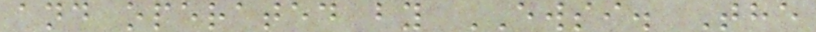and operated by EWSI. The
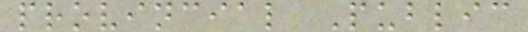provincial Public
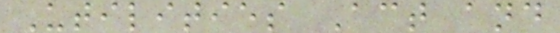Utilities Act and
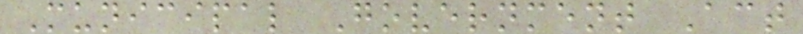Municipal Government Act
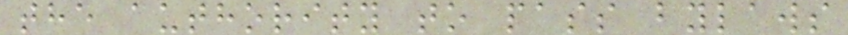the authority to pass bylaws
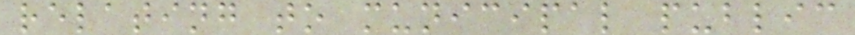relating to municipal public
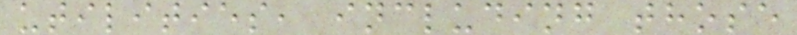utilities, including those
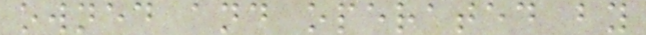owned and operated by
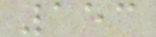153
